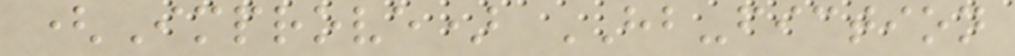(Improve) HB-fiction
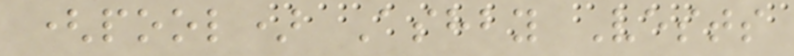(pool) Ashby Vests
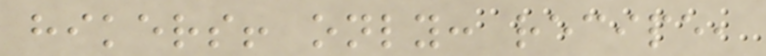hikers! only: recipe,
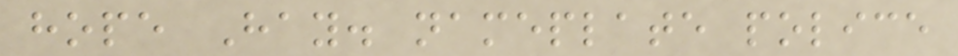hope Hay. nameplate police
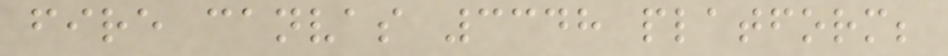fire canvas 3348 platform;
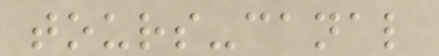tours-canal
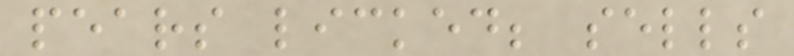pears licked; sells
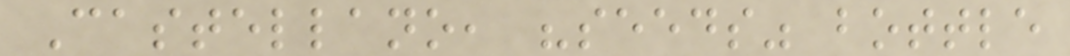Castellano, "seeds" bottle
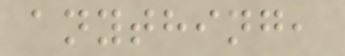anything,
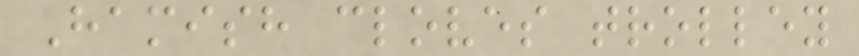Hamish cloves trolley
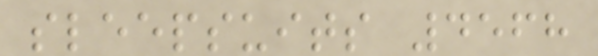sleepsuits 4568
